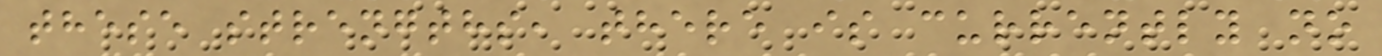these strengths, there is currently no
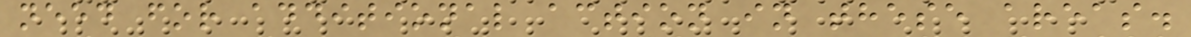need for additional action in these areas.
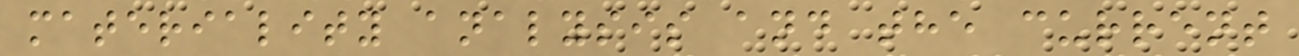materiality analysis and the current
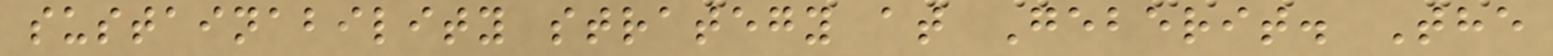sustainability strategy at Geberit. The
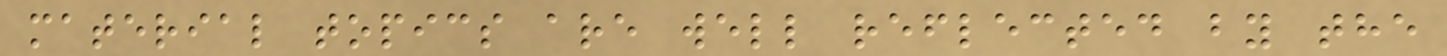material topics are well reflected by the
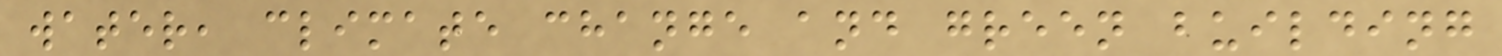water, climate change and green building
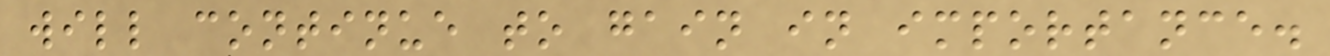will continue to gain in importance.
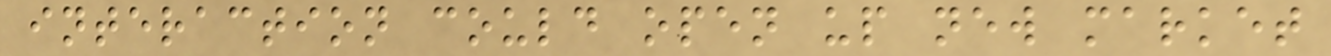interaction could open up new market
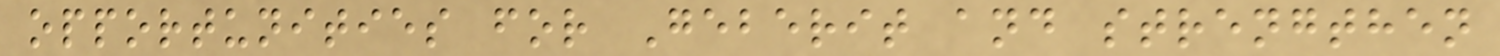opportunities for Geberit and strengthen
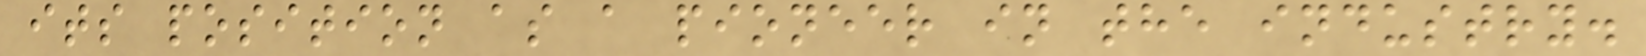its position as a pioneer in the industry.
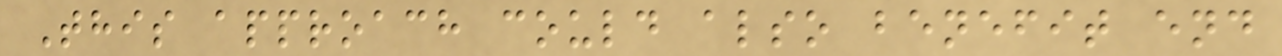This approach could also benefit end
